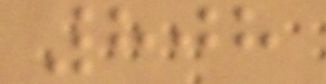808
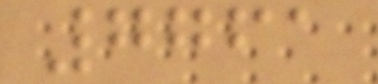7761
